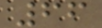66
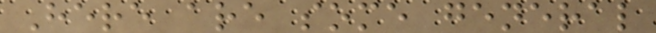Here are some general
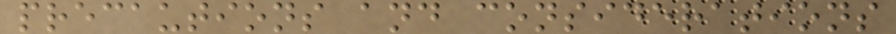precautions and considerations
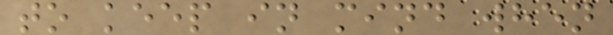to keep in mind when
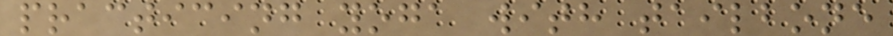practicing yoga with tailbone
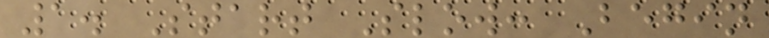1. Start Slow: Begin
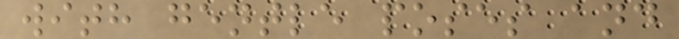with gentle poses and
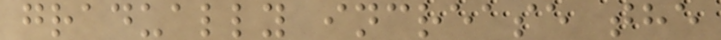gradually increase the
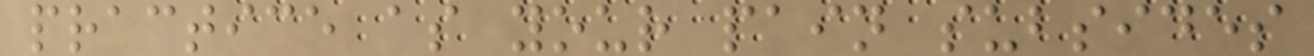practice as your pain subsides
